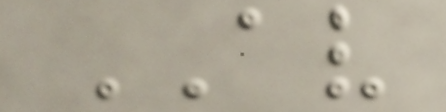AV
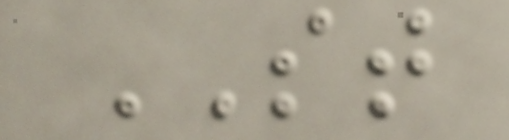ST
